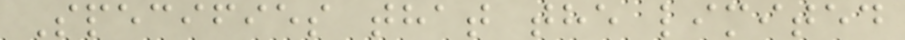Specifies that the limited
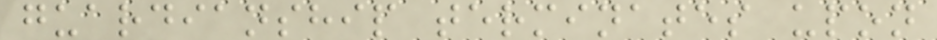guardianship terminates upon
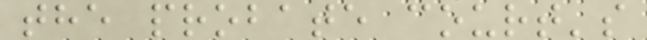the probate court's
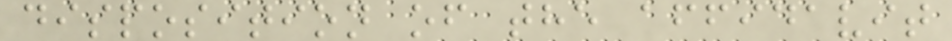disposition of the affidavit
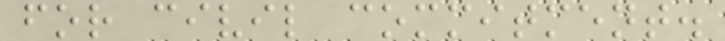for civil commitment.
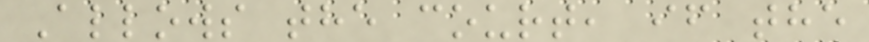Allows the court, if the
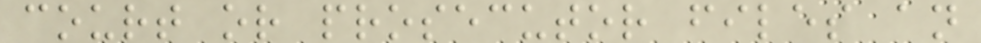court or prosecutor files an
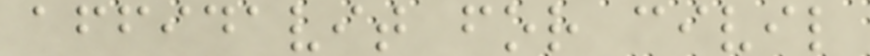affidavit for civil
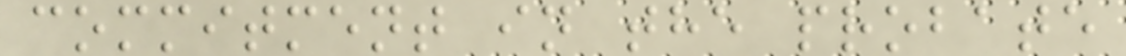commitment in the probate
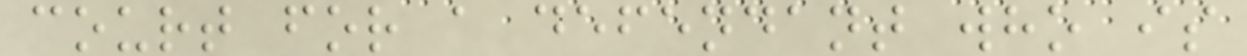court for a defendant who is
